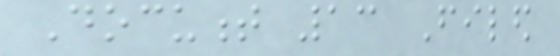Document 13 Filed
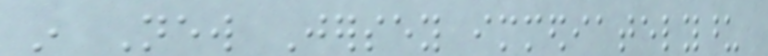in New Jersey immediatelyupon
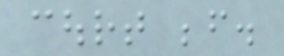court before.
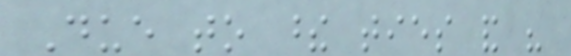Due to these ties and his
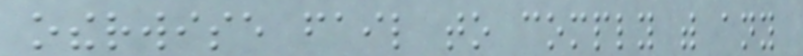otherwise fail to comply with any
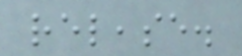release.
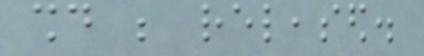should be released.
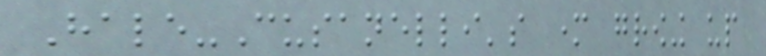Hale-Cusanelli's mother growing up
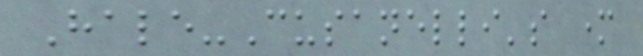Hale-Cusanelli's mother
